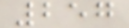257
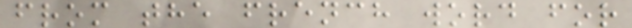from the french word for
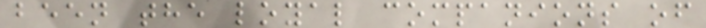been the loyal companions of
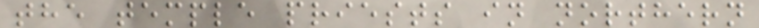the temple priests in northern
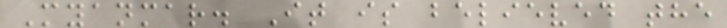Myanmar. It is believed the
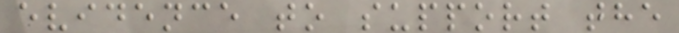evidence to support the
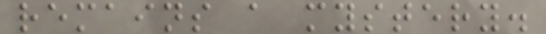remains a mystery.
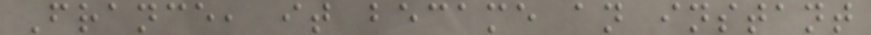France, it became an instant
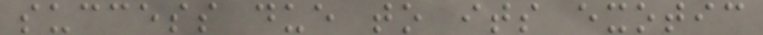success due to its exotic
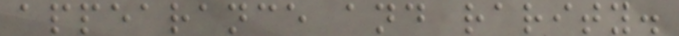appearance and rarity.
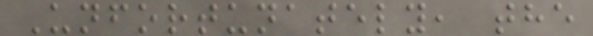Unfortunately, the
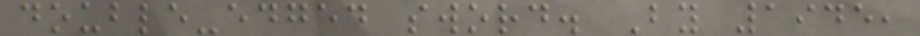double-edged sword. By 1945,
